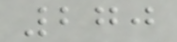270
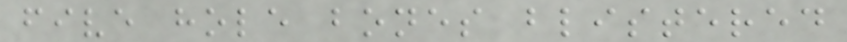five hole bones blistered
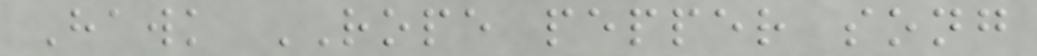Hawk ROPE pepper song
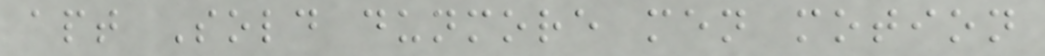apt Sold dunmore men motion
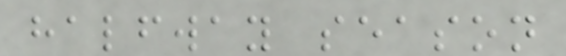halfway season
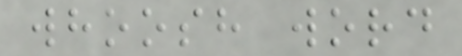whoosh word
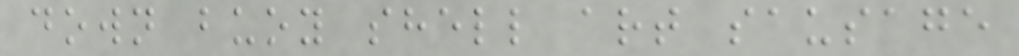down buoy shell art sausage
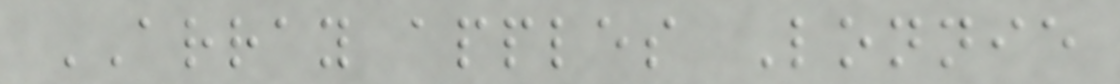ARRAY apples Lonnie
